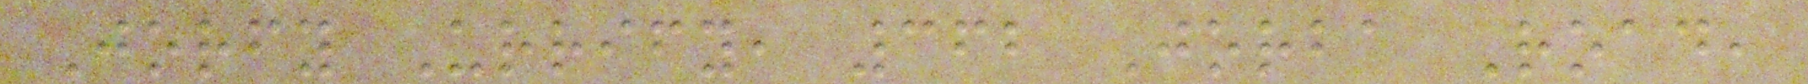Jorfy Urrify, 362 Jorba Road,
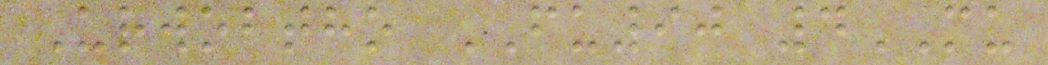Urwobtho FU90 4MU
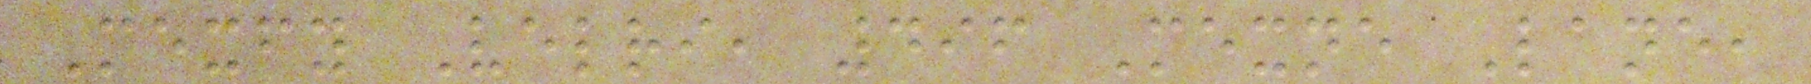Mexfy Velri, 496 Mexne Lane,
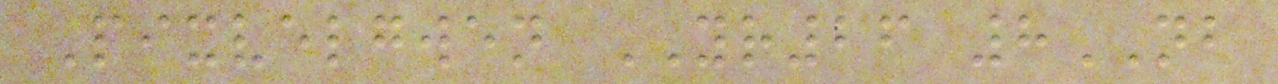Pixvelgwen YR26 8NB
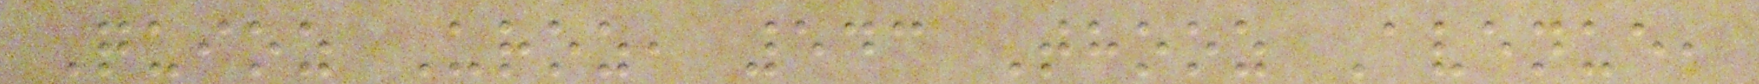Quioz Uroz, 543 Thooz Avenue,
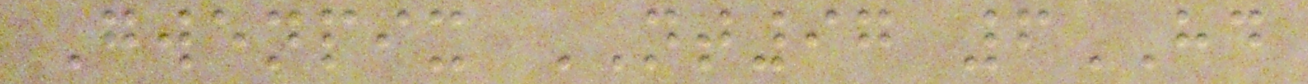Gwenpix NT97 6HD
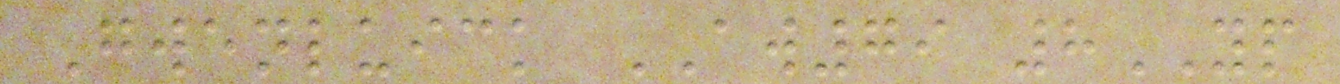Gwenluick AW79 8YP
